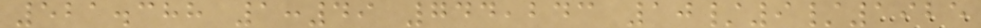521.388 1:49 744,243 10/9/1925
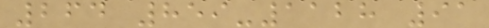264 859-1128 91
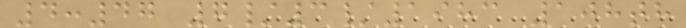4:47 7/3/1983 108th
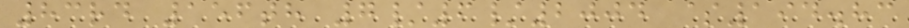83rd 156th 7/6/2004 $194.83
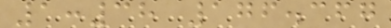1:38 176.367
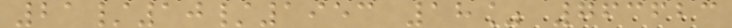21/10/1953 18% 763623
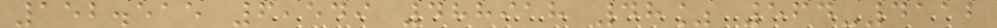152.515 6,549 488918 48% 564-4112
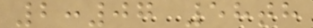2:07 58th
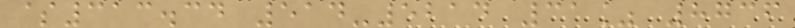$313.34 514-5214 31% 8736
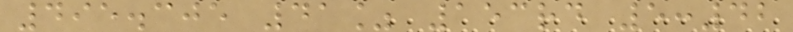495.305 41% 153rd 5:42
